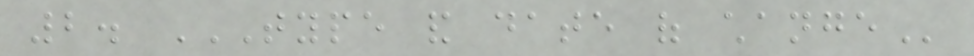2. TYPE AND DATE OF CHANGE
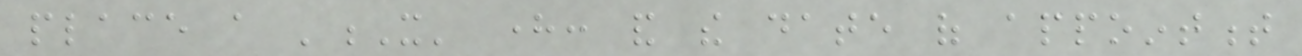place a 'X' here: and the date of appointment
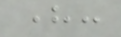here:
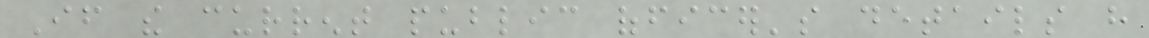If the current public officer's details have
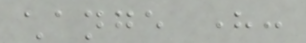change here:
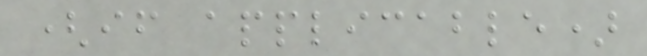(if applicable)
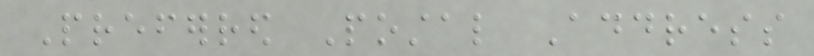Preferred Postal Address
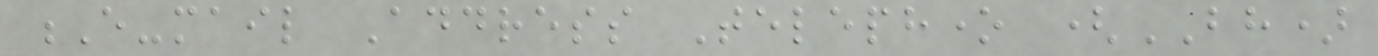E-mail Address Telephone (BH)
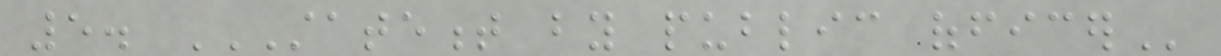5. STATEMENT BY PUBLIC OFFICER
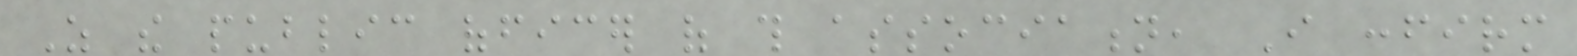As the public officer of this association, I confirm
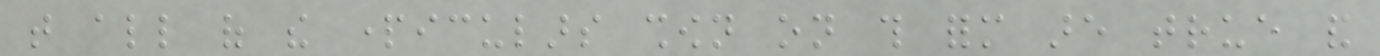that all of the particulars shown on this form are true and
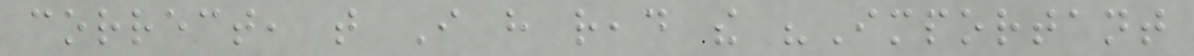correct, that I have read the "Important
